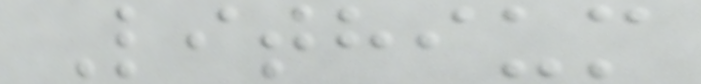Lithium
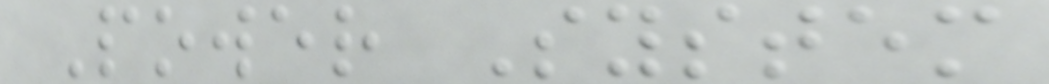Power System
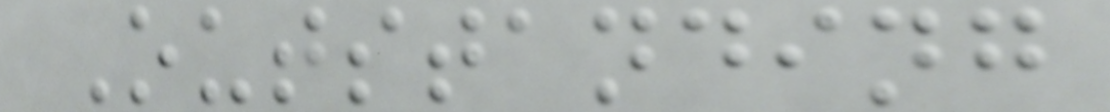Outstanding
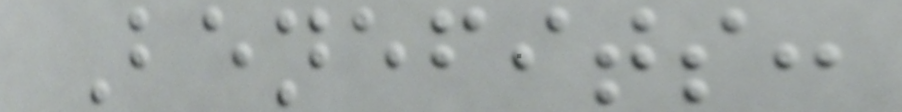Benefits:
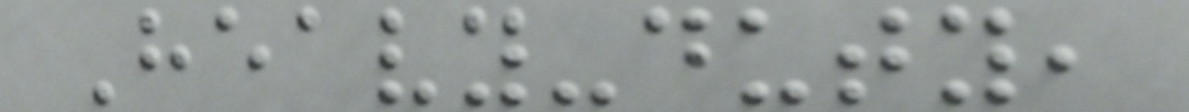Heavy-duty,
